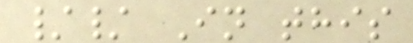// In this
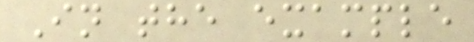In the example
